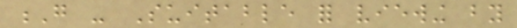G - Suitable for viewing by
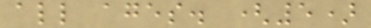all ages. (5)
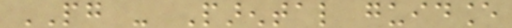PG - Parental guidance
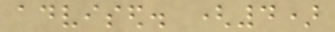advised. (4)
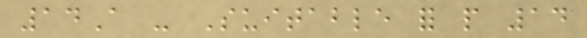14A - Suitable for people 14
